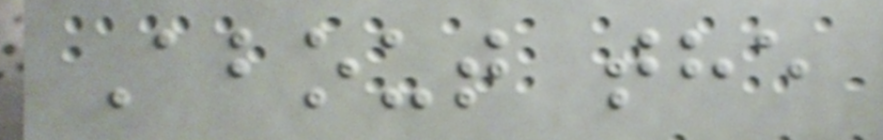About the
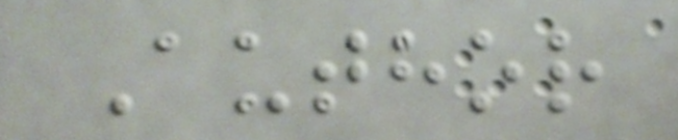Author
